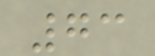73
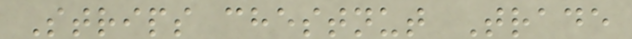Strips chestnut Trade
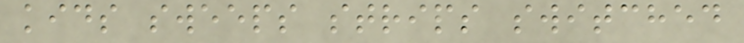kids sweeps strips switched
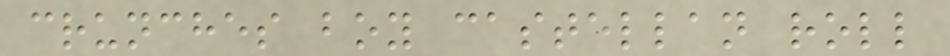crunches boy castellan roll
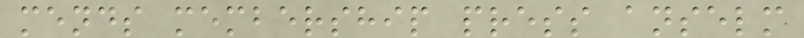mends membership press anselm
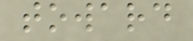toward
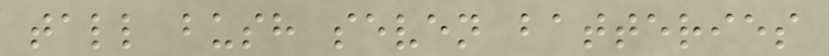tall bush seven batteries
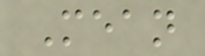Mean
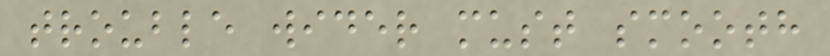trouble wider must smooth
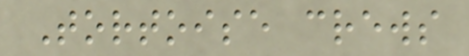Tortoise crews
